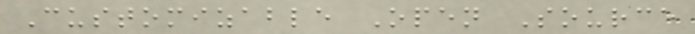Customizable Open Source
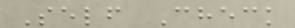Self Check
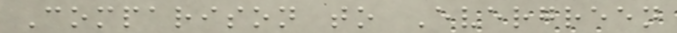Comparison to Evergreen
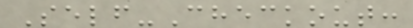Self-Checkout:
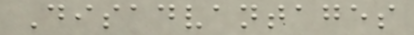Disadvantages
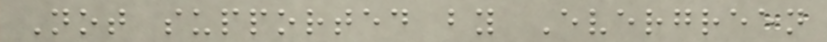Not supported by Evergreen
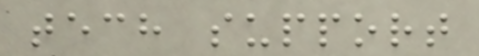tech support
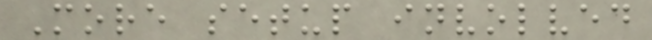More setup involved
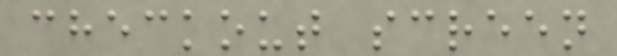checkout screen
